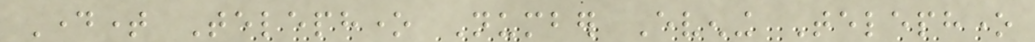Daytime Telephone Number Evening Telephone
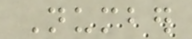Number
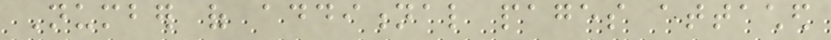Number of additional pages attached
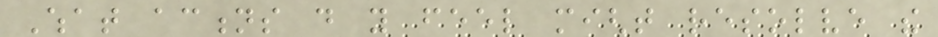What actions do you feel might resolve the
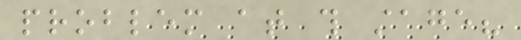problem at this stage?
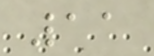11
